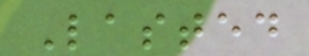Lasted
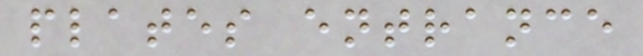plates entrance
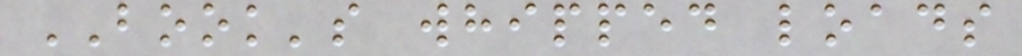BOOK's whipped loads
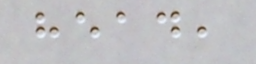head,
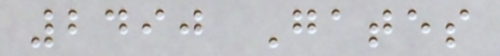2490 Gates
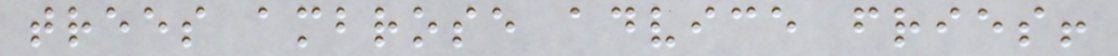trees ambrose advice fries!
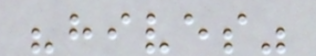"hives"
